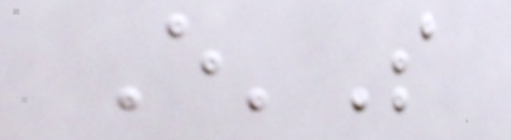E'S
